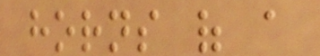horns of a
